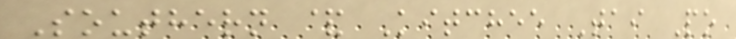Southern & Kitchee Tai Po
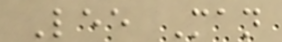Lee Man
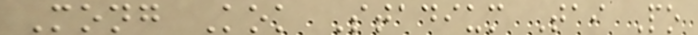Mong Kok Stadium Tai Po
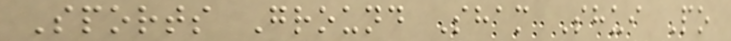Sports Ground Sham Shui Po
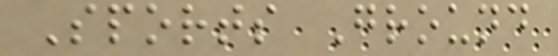Sports Ground
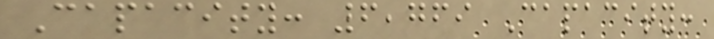Capacity: 6,769 Capacity:
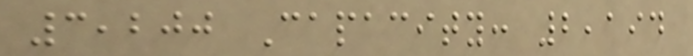3,200 Capacity: 2,194
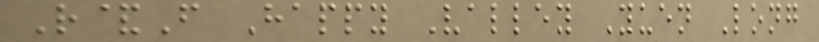R&F Happy Valley Yuen Long
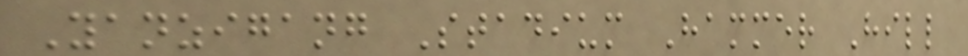Yanzigang Stadium Hammer Hill
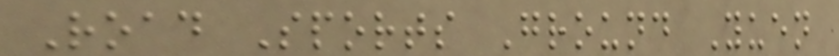Road Sports Ground Yuen
